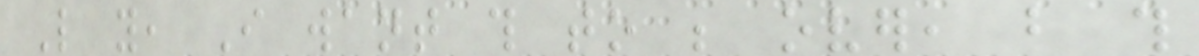Like you, I want this to be over, but this
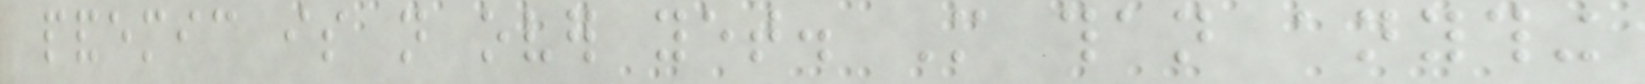pandemic is not over yet. More than anything
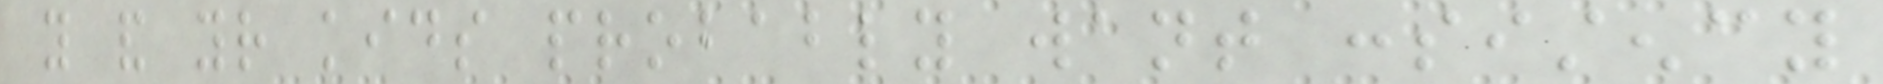you and your kids probably want consistency
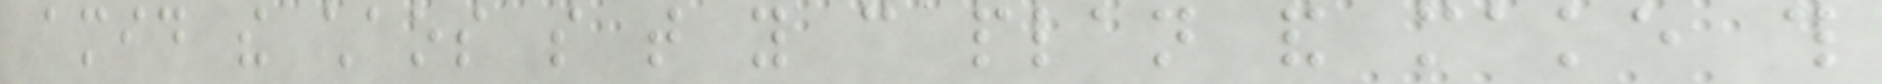amid the chaos so that you can plan and make this
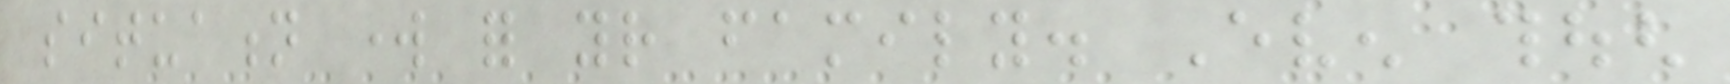situation work for your family. Even though
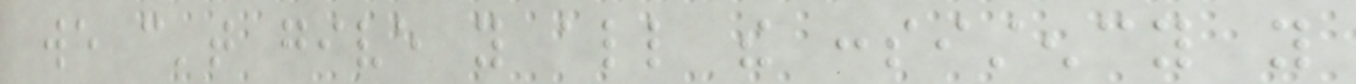we can't give you all the consistency you
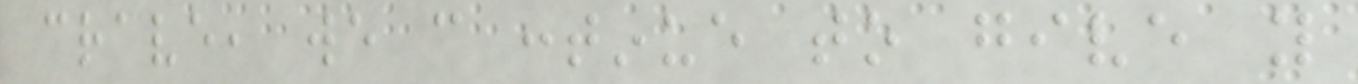crave, we can continue to give you
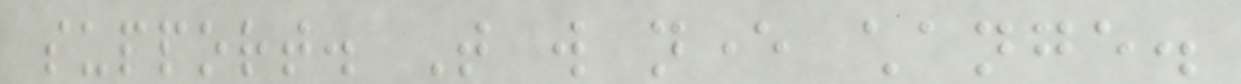support. That will never change.
